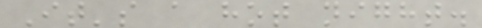It's a hot night.
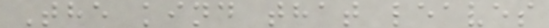The kind that leaves
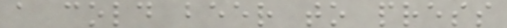a cold beer to press
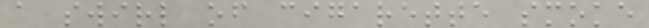a swirl of cigarette smoke
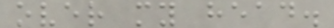over my head.
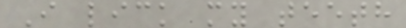I lick my teeth
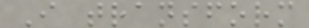I transform
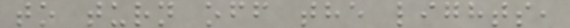to turn off the lights,
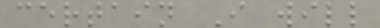certain I will
